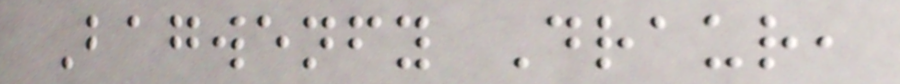Bagwenfy Draur,
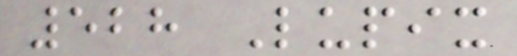528 Lupix
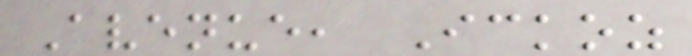Avenue, Ickoz
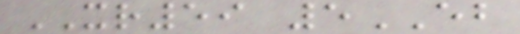XR59 5EB
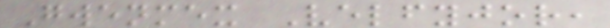Gwenmex Velfyjor,
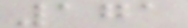171
